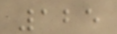125
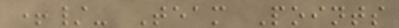+/- Team Points
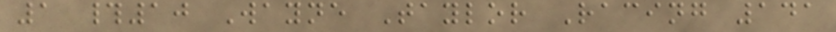1 #10 Wayne Taylor Racing 141
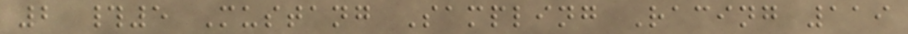2 #5 Mustang Sampling Racing 119
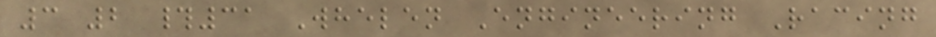3 2 #31 Whelen Engineering Racing
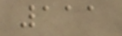111
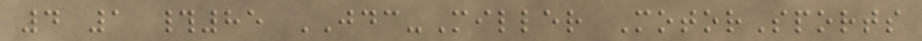4 1 #85 JDC-Miller MotorSports
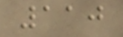110
